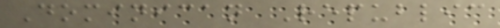Dominican Republic
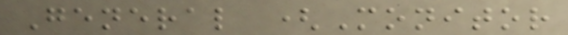General (Monitor
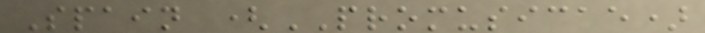Spain (PROMUSICAE)
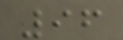96
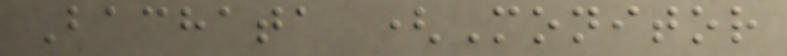Bachata (Monitor
